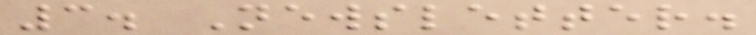3. Newsletter.
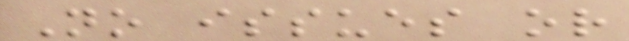No issues or
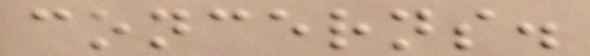concerns.
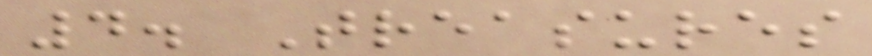4. Treasures
